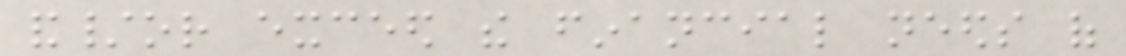and/or exceed the financial needs of
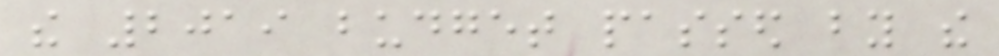the 2019 budget passed by the
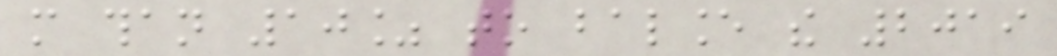more than 10% to balance the 2019
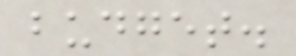budget.
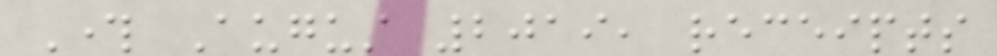Through August 2019, receipts
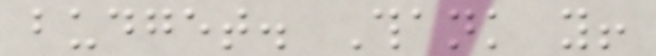budget. Thank you!
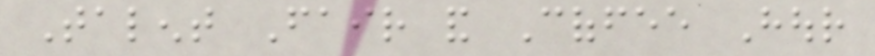Talent Fair and Coffee Hour
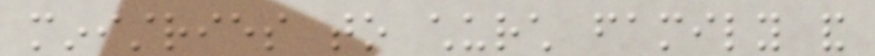ministries to church family and
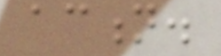action.
